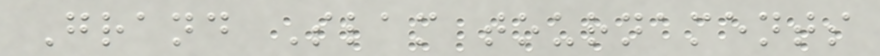Grand Slam tournaments
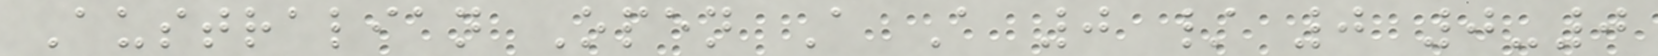Australian Open A A 0 / 0 0-0
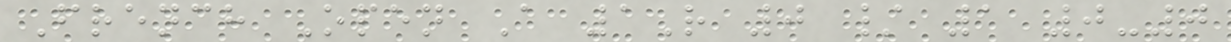French Open A 1R 0 / 1 0-0
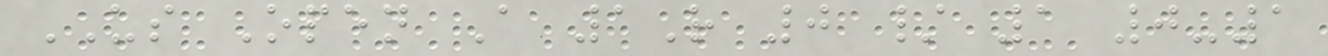US Open A 1R 0 / 1 0-1
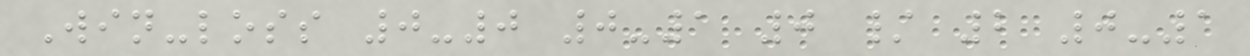Win-loss 0-0 0-1 0 / 2 0-1
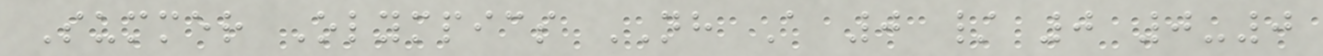Summer Olympics NH A 0 / 0 0-0
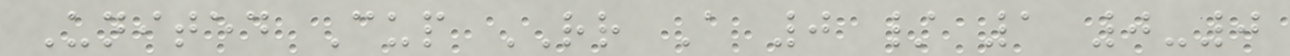United Cup RR A 0 / 1 0-0
